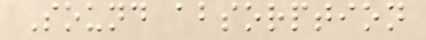Sound absorption
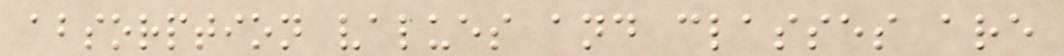absorption values and classes are
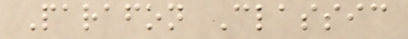Parafon Classic
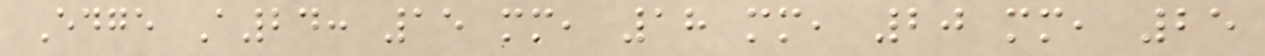Edge A24: 15 mm, 18 mm, 20 mm, 25
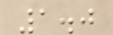1.0
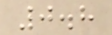0.8
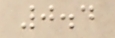0.4
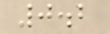0.2
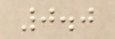0.0
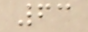63
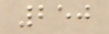250
